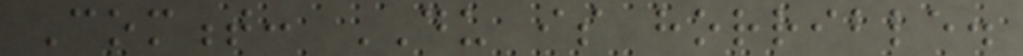Comment: DU is horrible.
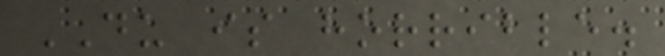DU is horrible.
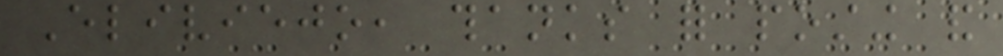Eliviejo, thanks for posting and
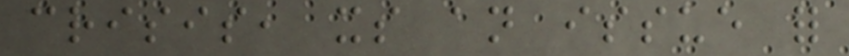crisis, its an issue for
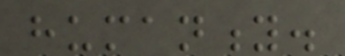humanity.
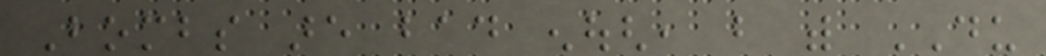Bombs are bad enough, but with DU
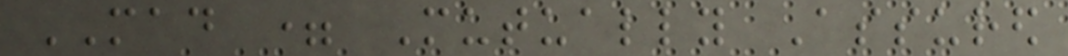MAD = Mutually Assured
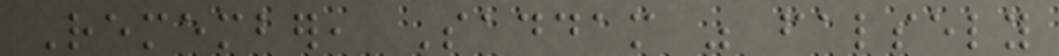Remember, Saddam was falsely
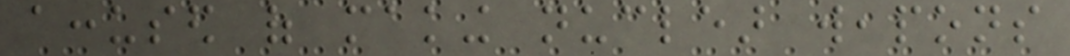accused of making nuclear weapons
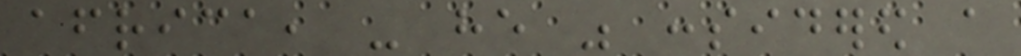africa, - he was considered a
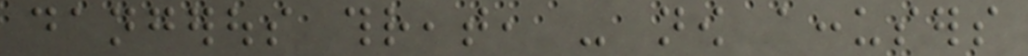dangerous threat, - now accusers
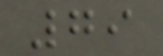79
